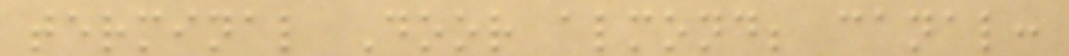terminal Door almond; canal:
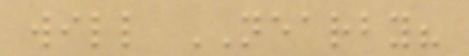will NEARBY?
